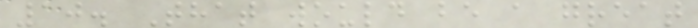10. That would be a great
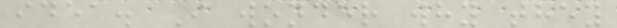idea. I wonder why they
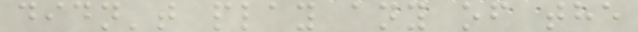didn't play any of the
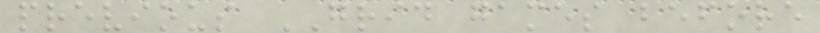previous GRID games before
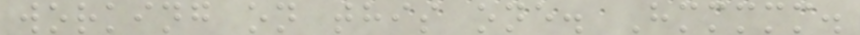working on this one. Hmmmmm.
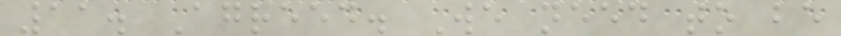11. Agreed. We need to be
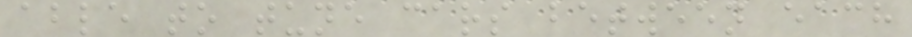able to tune cars between each
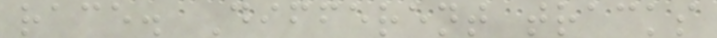race. Different tracks
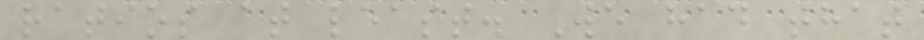ratios at least. We had that
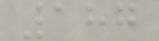187
